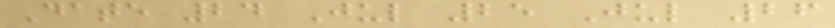Date 24 Jul 25 Jul 26
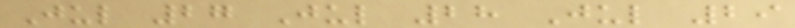Jul 27 Jul 28 Jul 29
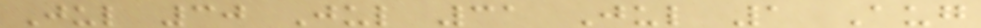Jul 30 Jul 31 Jul 1 Aug
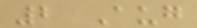2 Aug
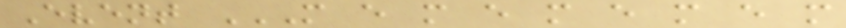Event M E M E M E M E M
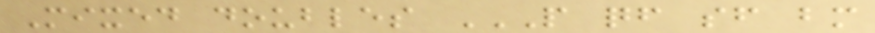Mixed doubles P QF SF BM
